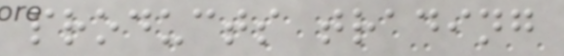products trading
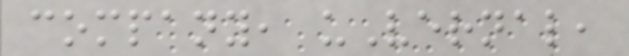company, uVernal,
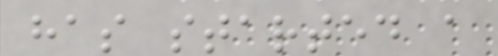has started a
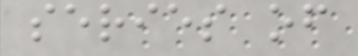series of
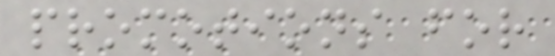promotions for
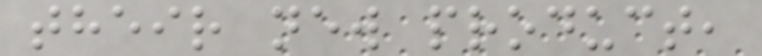their new product,
